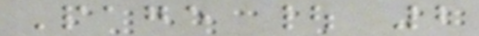Page | 2
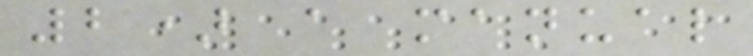2) a manual
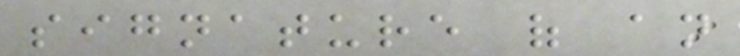signature of an
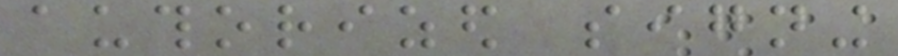authorized signing
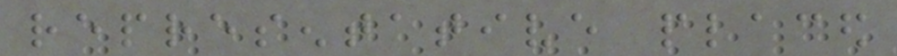representative placed
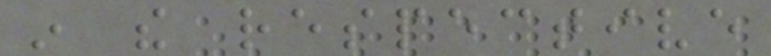in the respective
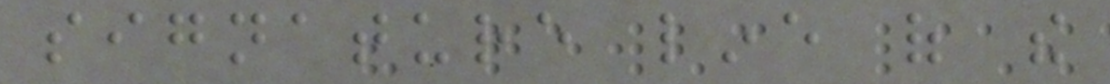signature line of the
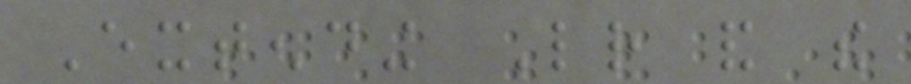Extending Letter and the
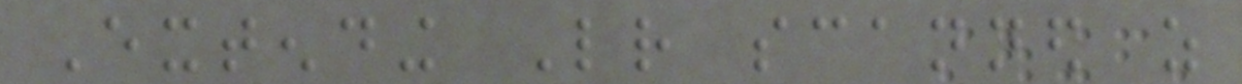Extending Letter scanned as
